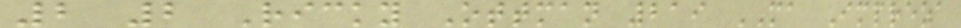2 2 Ricky Ottman 219 MA Impreza
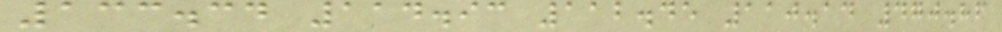133.34 114.93 112.45 110.14 470.86
